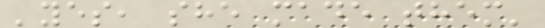'yes, she made them'
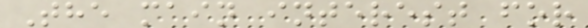The main interest for
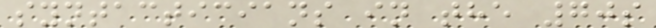syntacticians in the 70s
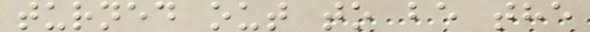turned out to be the
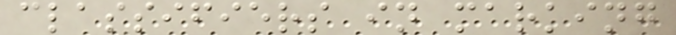classifiers in marking
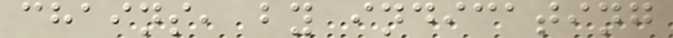chains, by indicating
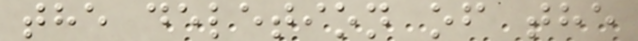the deletion of the
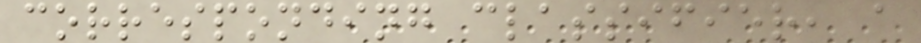corresponding classifier, a
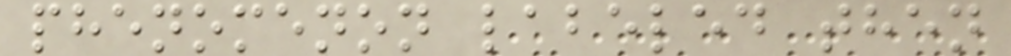phenomenon labeled then
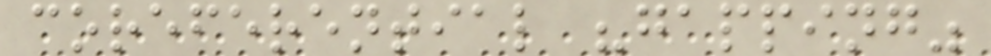coreferential "gapping"
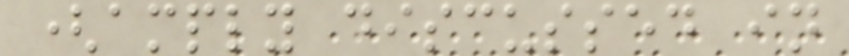(amply discussed in
